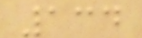134
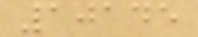10145
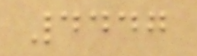4447
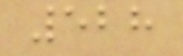528
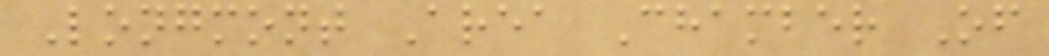Longmont Area Chamber Of
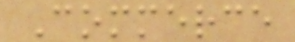Commerce
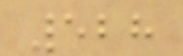528
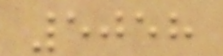5058
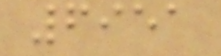6951
